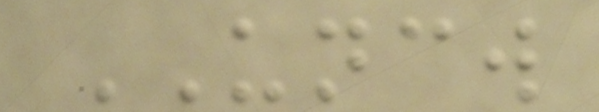UNCW
